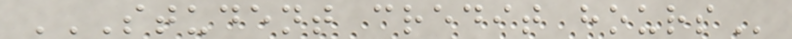STUDENT CREDIT HOURS
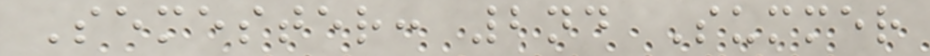Semester: 2nd Summer
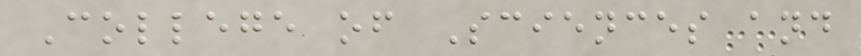College of Sciences and
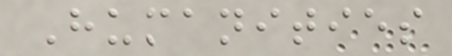Humanities
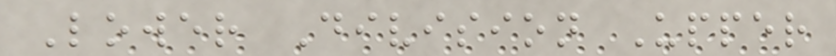Lower Division Upper
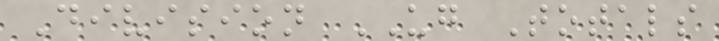Division UG Totals
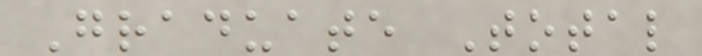Graduate Total
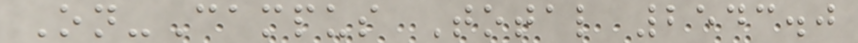On-Campus Total 2543.0
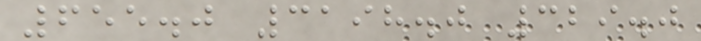655.0 3198.0 329.0
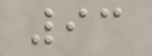93
